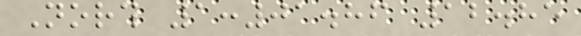North 1:01.86 12.85
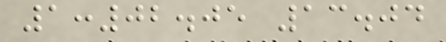1:02.05 13.04
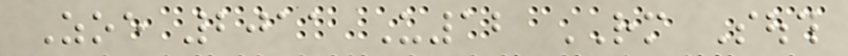Zoe 2011 U12 RM South
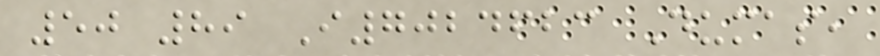50 89 I7024623 Dumas,
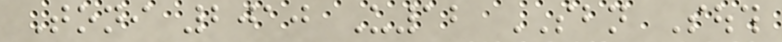Toni 2010 U12 SBN South
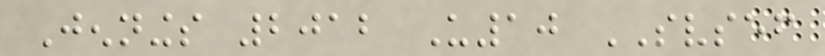Jennings 2012 U10 SVSEF
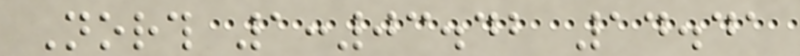North 1:03.42 14.41
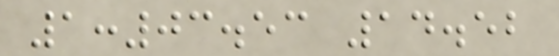1:03.53 14.52
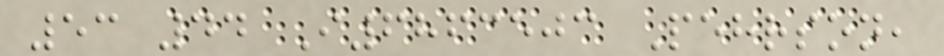53 44 I6863503 Pehrson,
